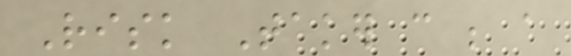Risk Taker can be a
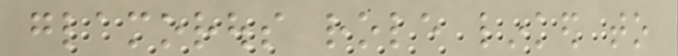glamorous role linked to
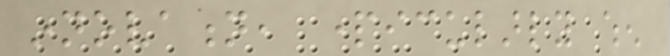innovation, particularly when
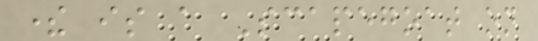there is a Scapegoat on
